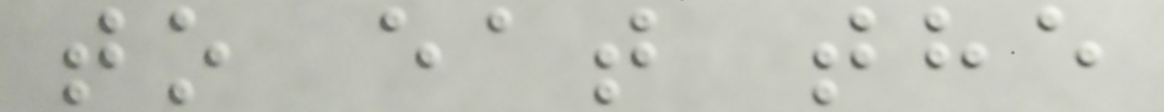to eat the
